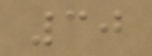30
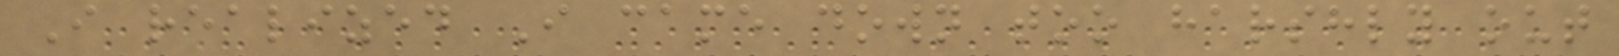I realized I came down too harshly out
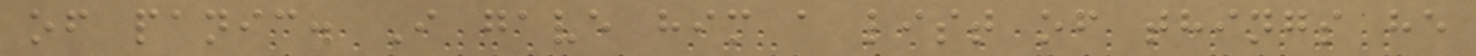of panic. I gave him a list of things he
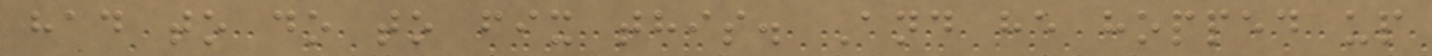had to do to fix this. And he hopped up
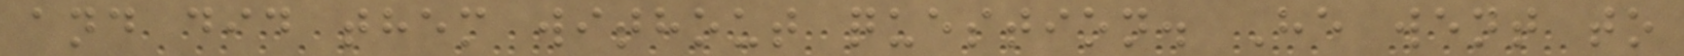and did them without question. He went to
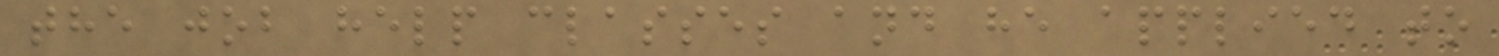the job help classes and he applied to
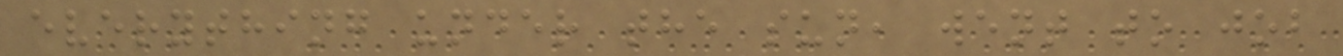everything under the sun, went to job
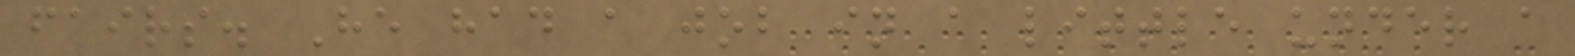fairs. He had a job in a little under a
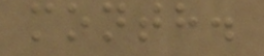month.
